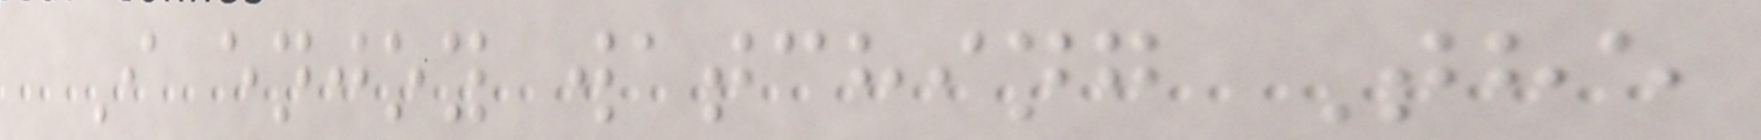I enjoy watching The
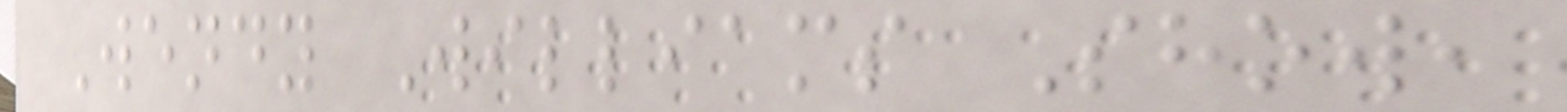Wendy Williams Show,
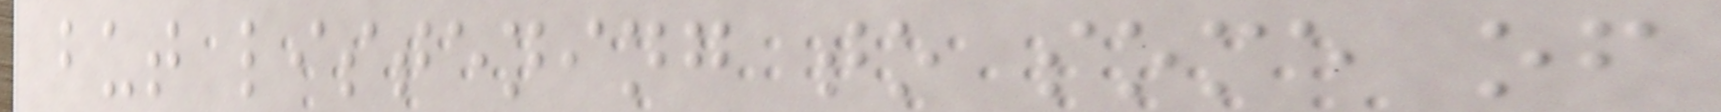but listening to some of
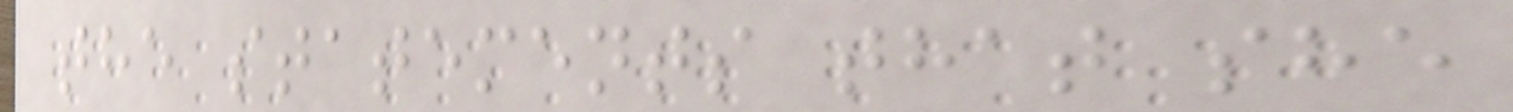the statements that she
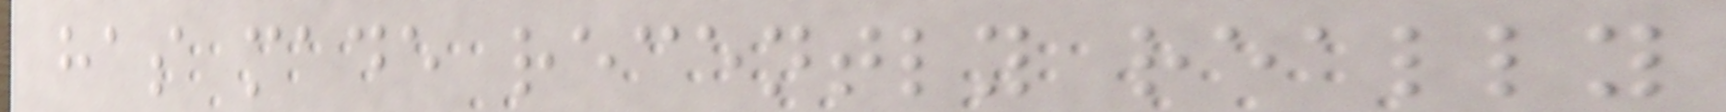has made recently really
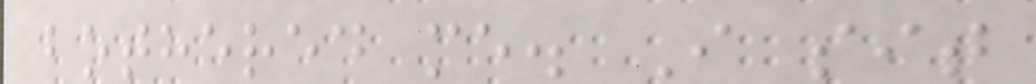bothered me. I sit
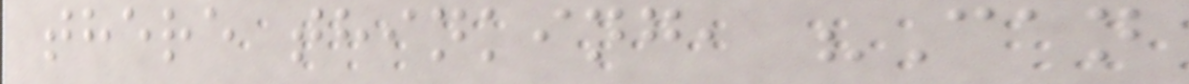there thinking, "Can
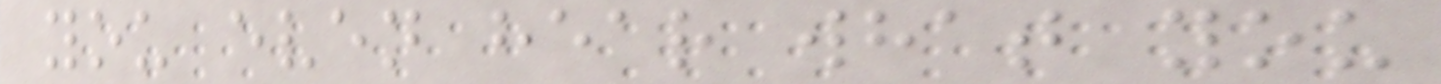you even hear what you
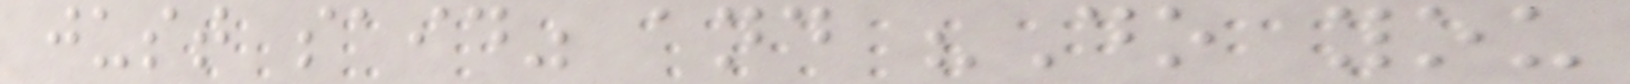just said" and "Do you
